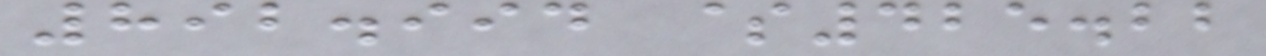892.994 $425.22
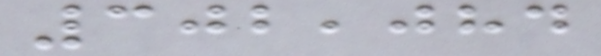302,084
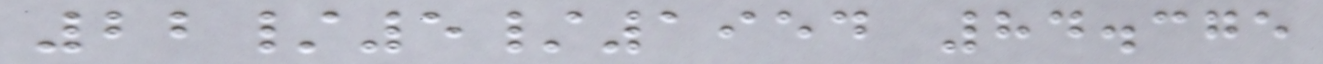22/5/1954 84.375
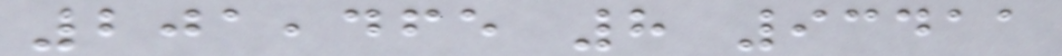201,465 8 93411
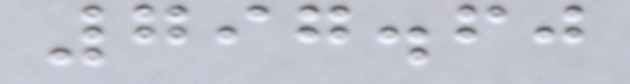797.60
